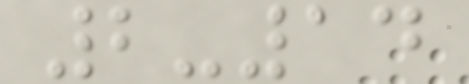2-14
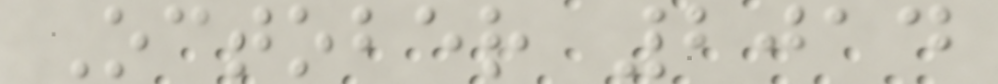October 2014
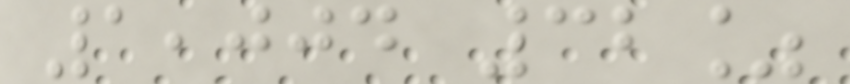1,004 32%
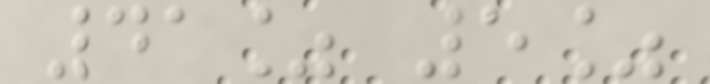41% 5%
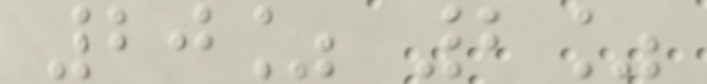20% 2%
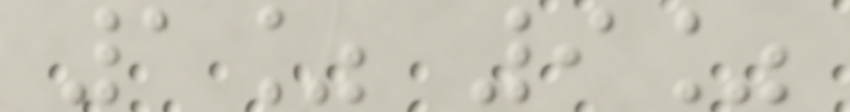1% 9%
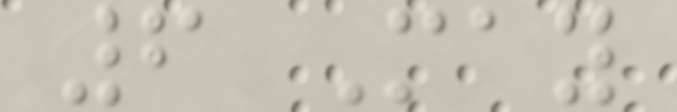6 May
